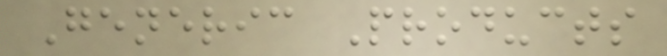Generic Products
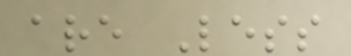are Less
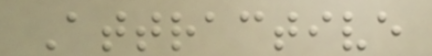Attractive
